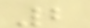2
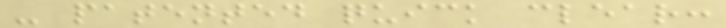- patented quick clear:
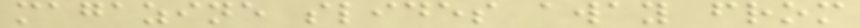magazine slides away from
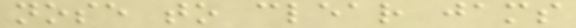nose to clear jams
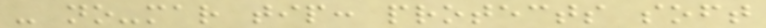- no-mar tip: protects soft
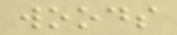woods
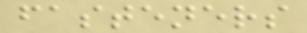fasteners
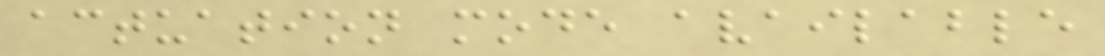actuation mode available
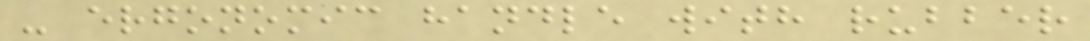- ergonomic handle with rubber
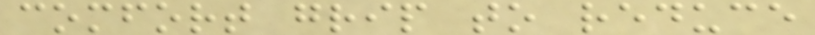comfort grip to reduce
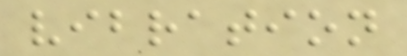vibration
